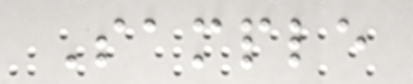Sample
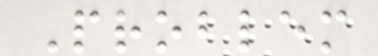Problem
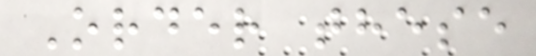Order these
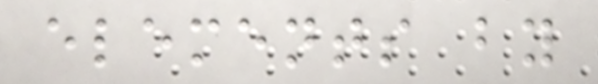elements by
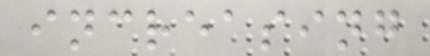increasing
